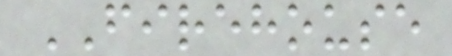FIREHOUSE
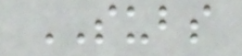SUBS
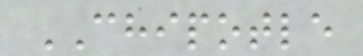CHIPOTLE
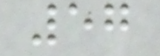57
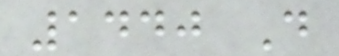1440 D
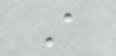A
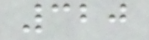320
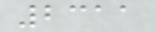2311
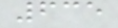635
